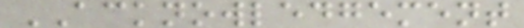ACKNOWLEDGEMENT
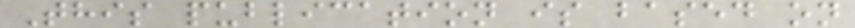This publication is based on
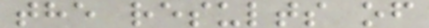the results of
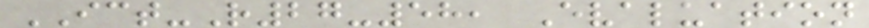ICT-R27-58, Evaluation
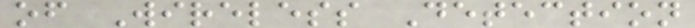of Wireless Detection
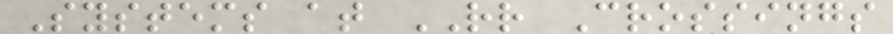Systems at RR Crossings
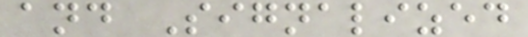and Signalized
